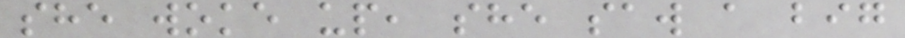she woke up, she saw a big
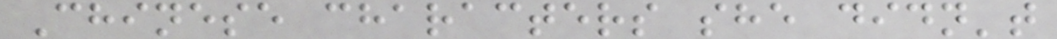Chinese characters she didn't
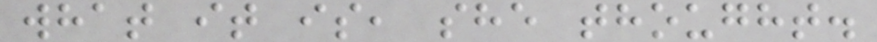what it is, she thought.
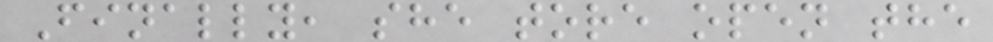Finally, she tore open the
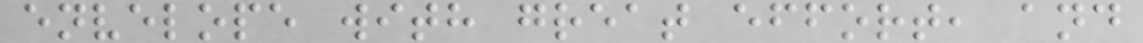envelope with great effort, and
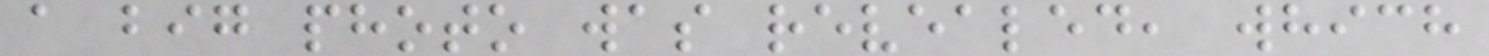a big photo was revealed, which
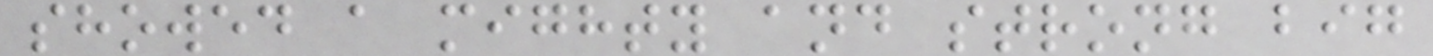showed a mighty and strong big
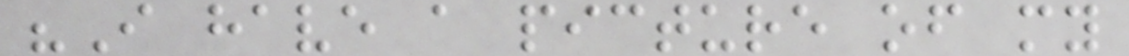"I have a picture of my
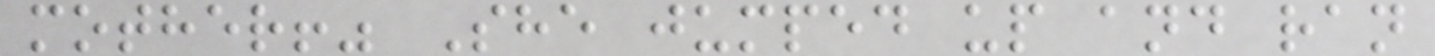mother!" She jumped up and ran
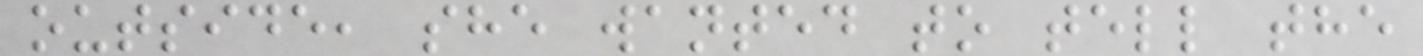outside, she wanted to tell the
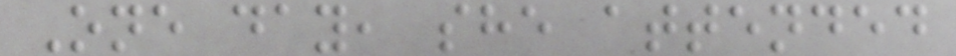One day, she attended
